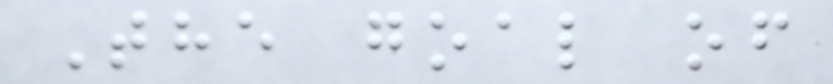The goal of
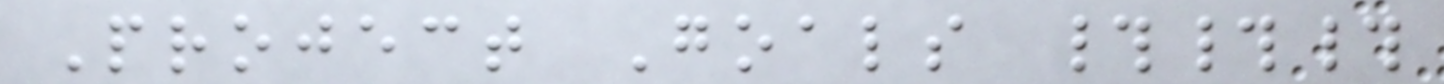Project Goals ###
